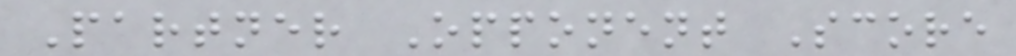Partner Opponent Score
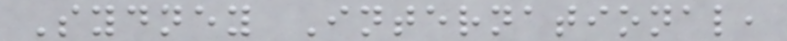Sydney International,
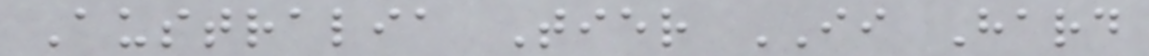Australia Tier II Hard
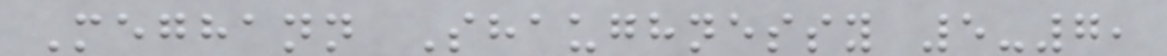Meghann Shaughnessy 5-7,
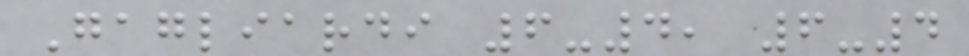Gagliardi 6-4, 6-4
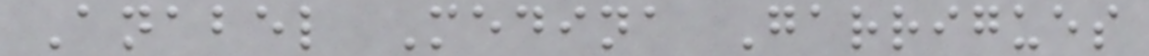Anabel Medina Garrigues
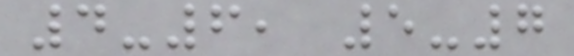4-6, 5-7
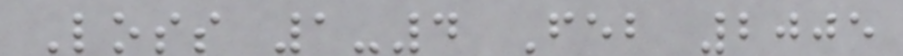Loss 1-4 Feb 2005
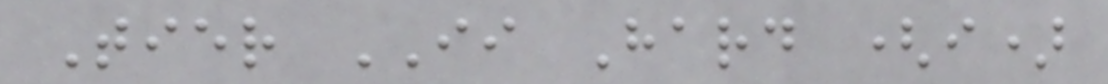Tier II Hard (i)
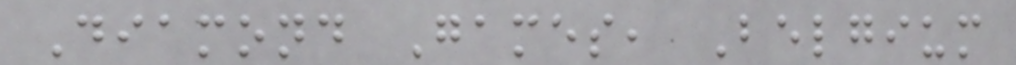Diamond Games, Belgium
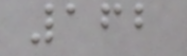162
